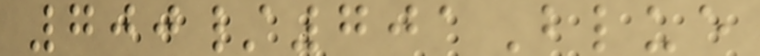700/701Blue
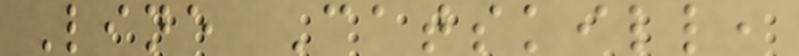Line Catskill,
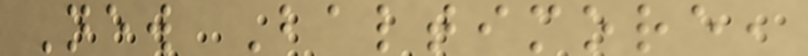New Baltimore,
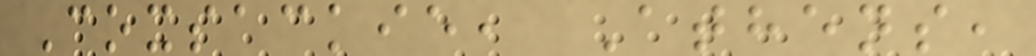Coxsackie, Athens,
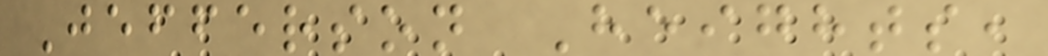Jefferson Heights,
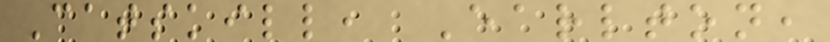Catskill, Earlton,
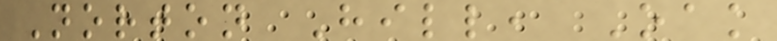Norton Hill, Oak
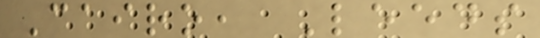Cairo, Leeds
